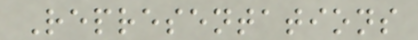Representations
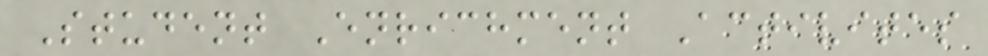Student Enrichment Activites
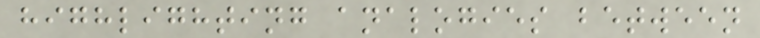highlighting analogies between
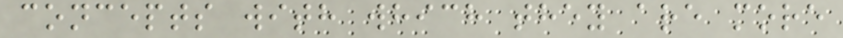concepts with which they are more
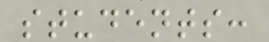students:
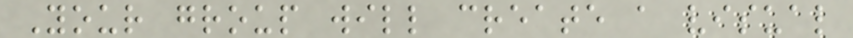Your group will create a visual
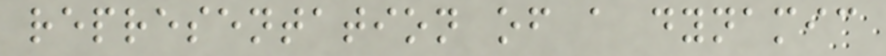representation of a dynamic
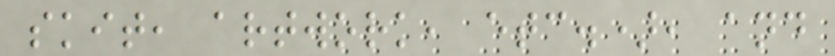skit, artwork, etc.), and
